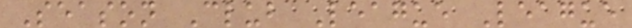Season Club League League
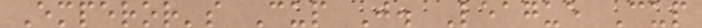Emperor's Cup J. League Cup
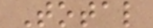Total
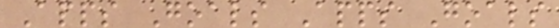Apps Goals Apps Goals
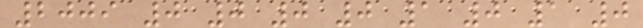2009 0 0 0 0 1 0 1 0
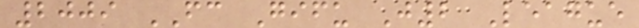2009 FC Gifu J2 League
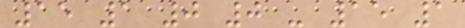15 1 0 0 - 15 1
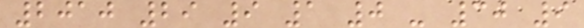2010 29 9 1 0 - 30 9
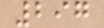297
